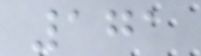171
